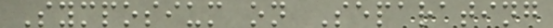Symposium on Separating
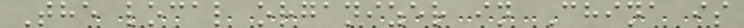The local organizer in China is
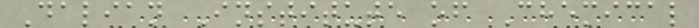Dalian Institute of Chemical
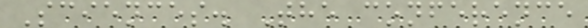Sciences. The conference
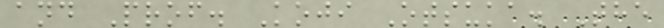and Prof. Koji Otsuka. The
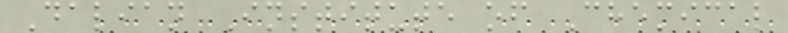Dalian Institute of Chemical
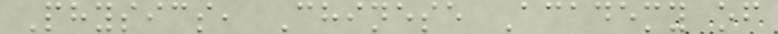Physics, Chinese Academy of
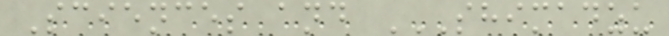Sciences and SHIMADZU
